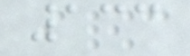133
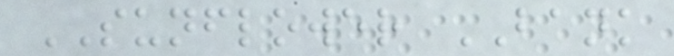SUNFLOWER BANK
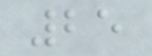25
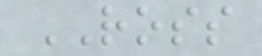ROSS
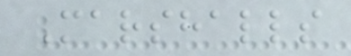Marshalls
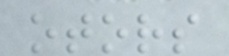otors
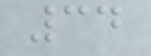34
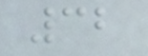32
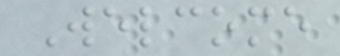Welcome
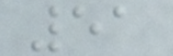51
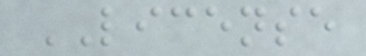LICENSE
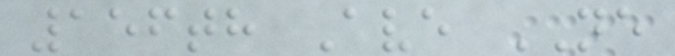156th Ave NE
